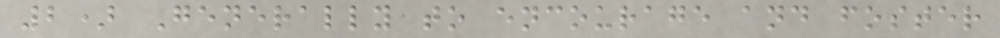2) Generally to encourage and foster
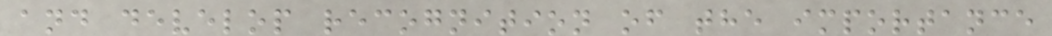and develop recognition of the importance
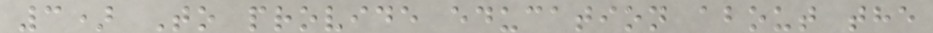3) To provide education about the
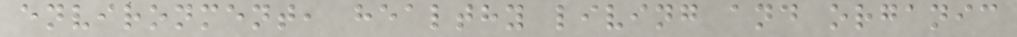environment, healthy living and organic
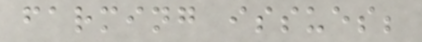farming issues;
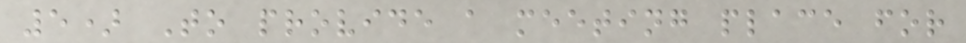5) To provide a meeting place for
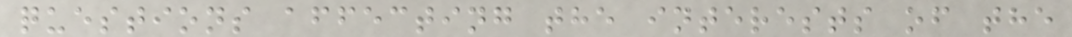questions affecting the interests of the
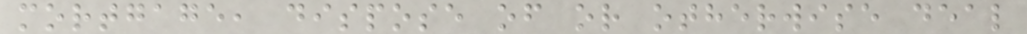mortgage, dispose of or otherwise deal
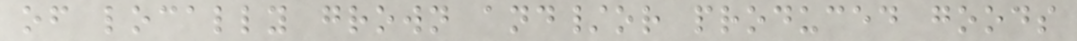of locally grown and/or produced goods
